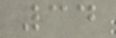34
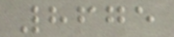8675
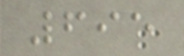695
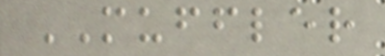MUFFLER
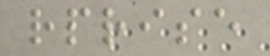rprise
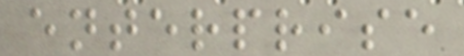enterprise
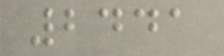2441
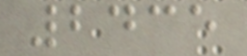2435
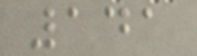141
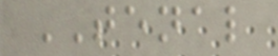TENAL
